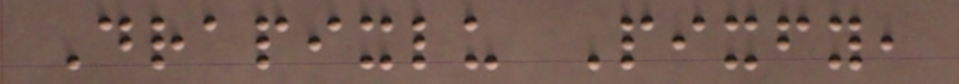Drapixlu Pixfy,
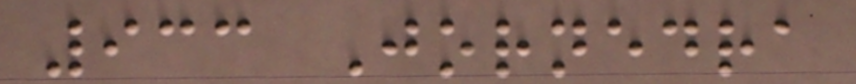933 Jornedra
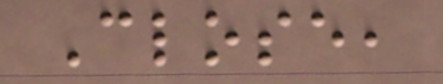Close,
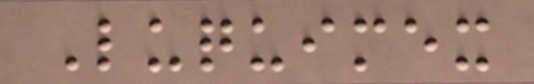Luquimex
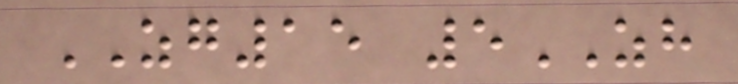ZG15 5ZH
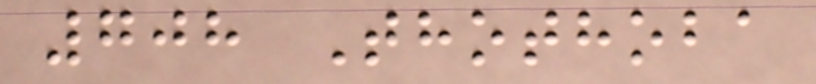708 Thothoba
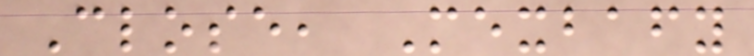Close, Mexbafy
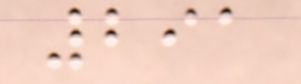291
